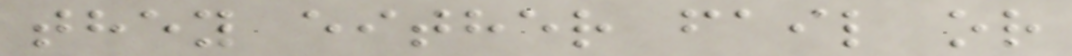they either fail or
